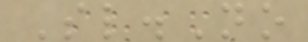Sl.No
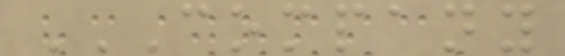COMPANY
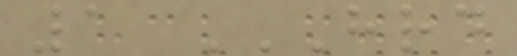1 HRD
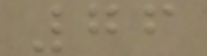76
